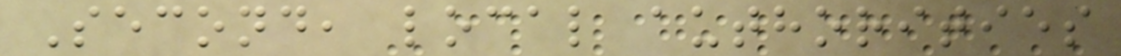Second, local authorities
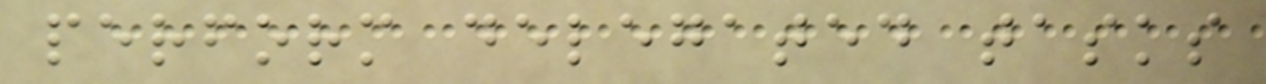perform delegated tasks
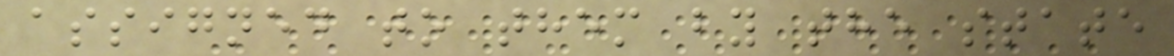assigned to them by the state
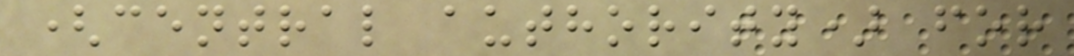(central authority) for
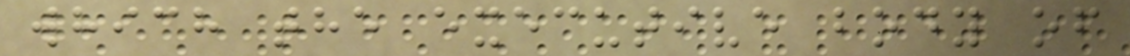which the executive body of
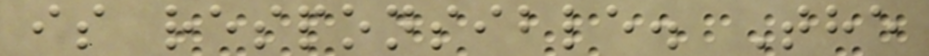is responsible. The
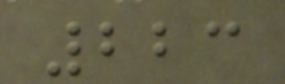223
